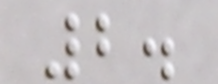2.
